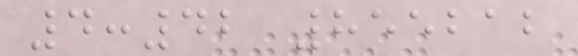4:42 855212
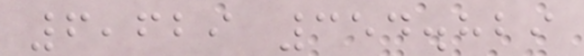6,629 354.829
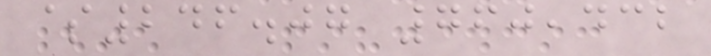$246.07 760,432
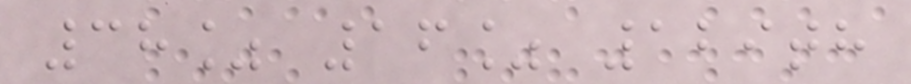38% 16% 129th
